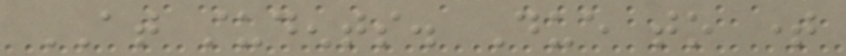AT students. Due to time
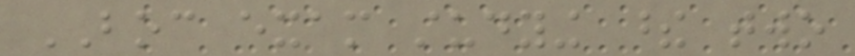BOC exam studying these two
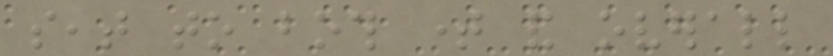seat to both time and overall
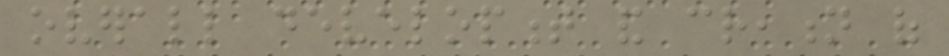overall development and creation of
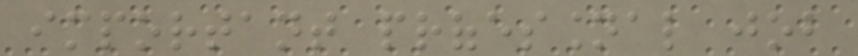important professional job
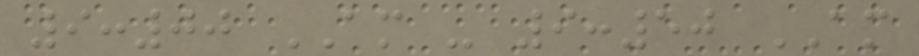9:00 AM - 9:50 AM
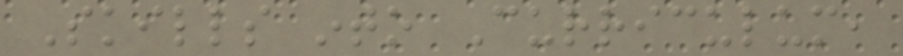Skills into Curriculum,
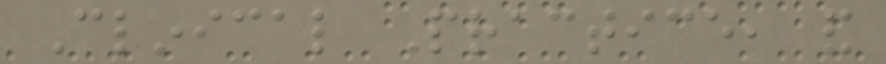Clinical Practice, and
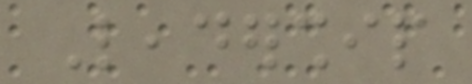Leadership
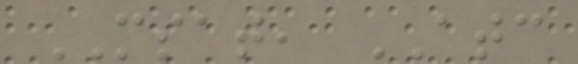MSAT, ATC
